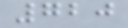720
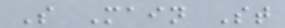S Main St
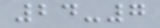24-7
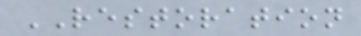RESTORATION
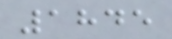1845
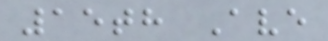15th Ave
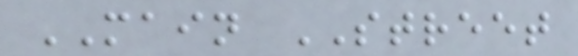MAIN STREET
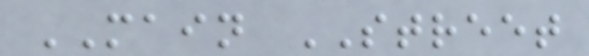MAIN STREET
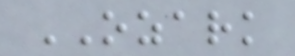OZARK
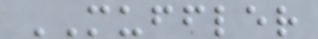MUFFLER
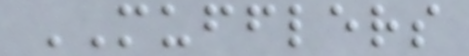MUFFLERS
